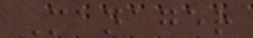Manager
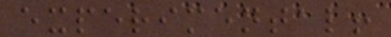experimental!
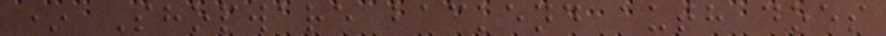* Shopware backend auth does
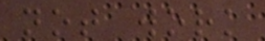not work
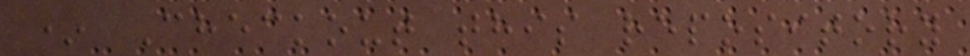* Checkout this repository
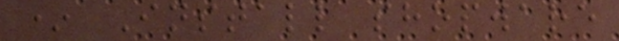* Install shopware
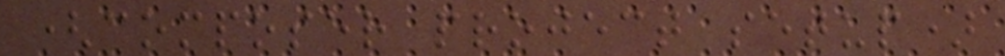(composer project setup)
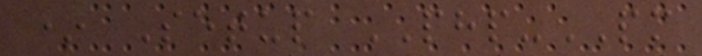* Setup PHP-PM
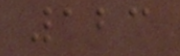123
